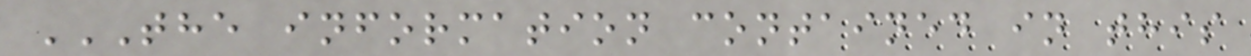THE INFORMATION CONTAINED IN THIS
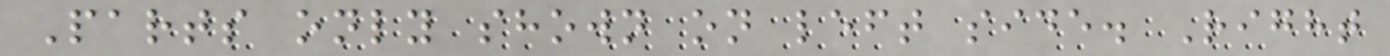Parts only shown on left side. Right
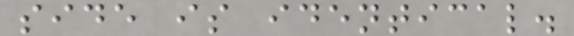side is identical.
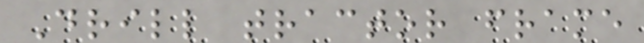Drill tractor frame
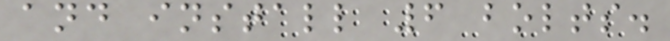and install 6 bolts.
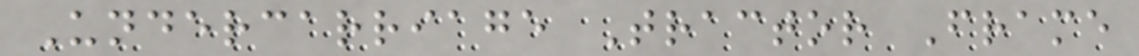Undercarriage Tractor Frame
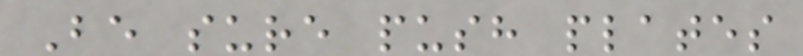Be sure push plates
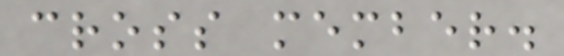cross member.
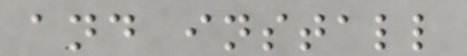and install
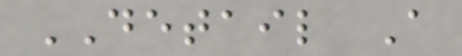DETAIL A
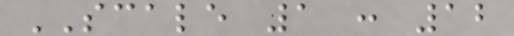SCALE 1 : 12
